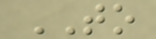TO
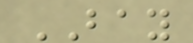BAY
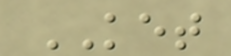KET
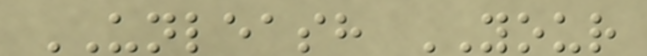UNLEASH YOUR
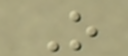O
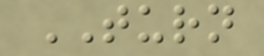TURN
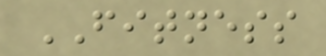FITNESS
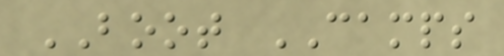BOOT CAMPS
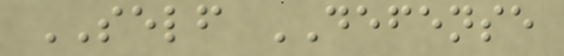SELF DEFENSE
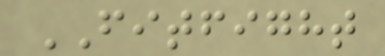FITFIGHT
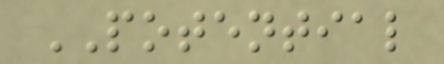POTENTIAL
